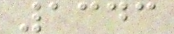1343
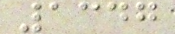1347
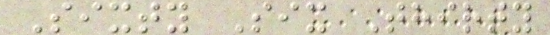Sixty Six Thirty
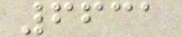6631
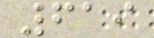619
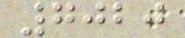7020
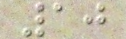10
